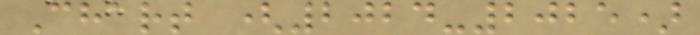Chart (2024-2025)
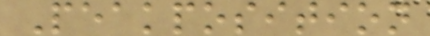Peakposition
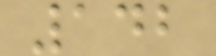142
